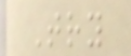Try
